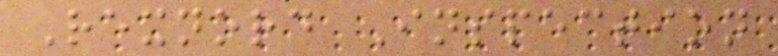Rexnord Inspection
